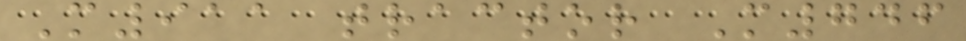M911 tractor M746
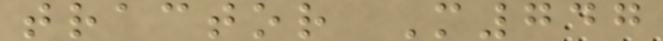tractor M747
